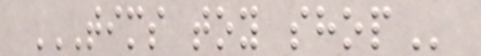TIMS TOY SHOP
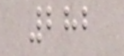282
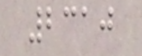2310
